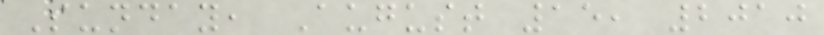Sunday, August 15, 2010
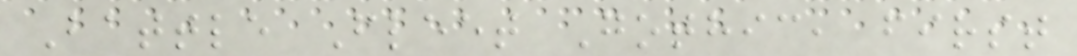Battle Fleet Gothic, first
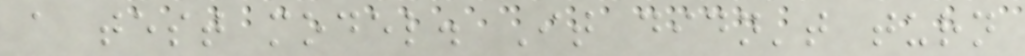a test model. It didn't turn
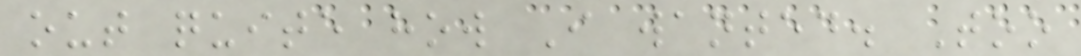out quite how I wanted. Too
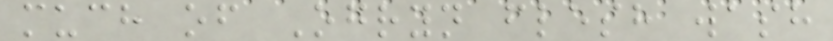much of Ogryn flesh wash
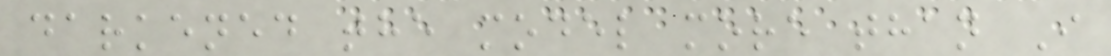darkened the model more than I
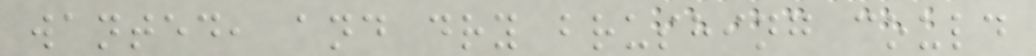wanted, and dry brushing could
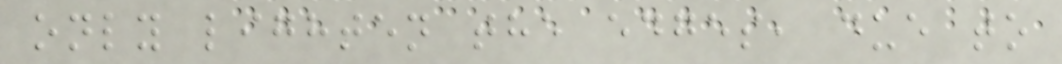only lighten the edges, due to
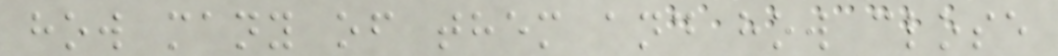how many of them and how close
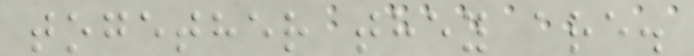together they are.
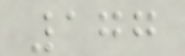177
